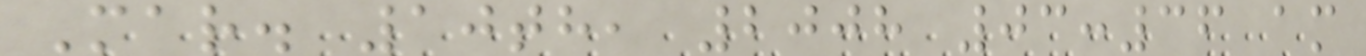Mar. 10th, 2008 03:36 am
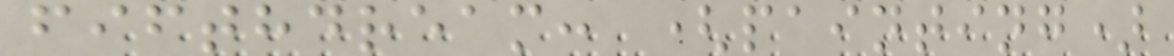fifthdream: (painting)
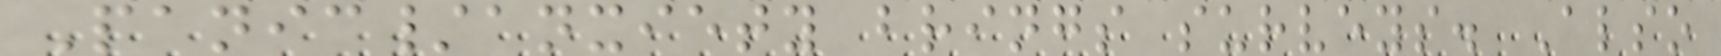Panic/anxiety brings surveys. Also
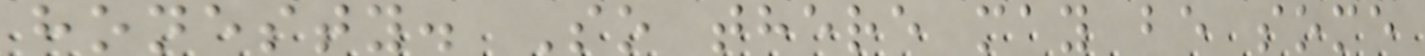honesty. So there may be some
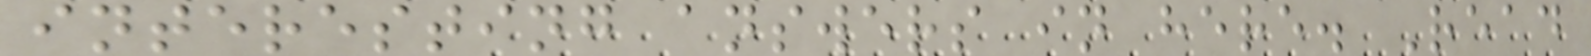interesting answers in here. Read
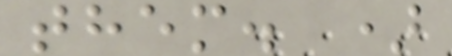them. )
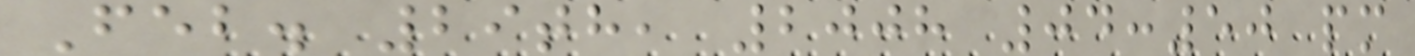Feb. 29th, 2008 04:50 pm
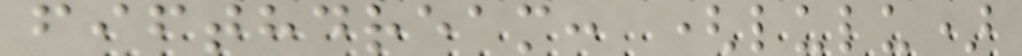fifthdream: (lulu)
